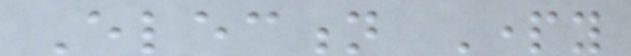Election Party
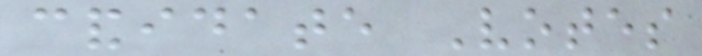candidate Votes
